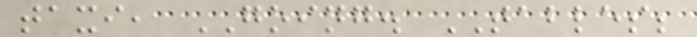taxi, GOING. TABLES;
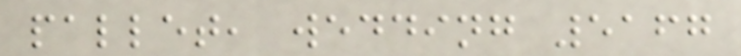pallet, wedding 5167
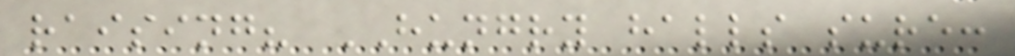raising? HUNGRY halls sure:
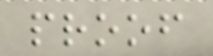proof
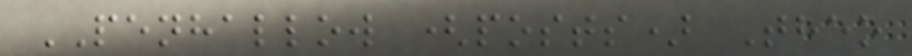PENHALLOW (posts) Theo
